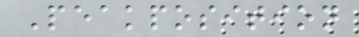Peakposition
